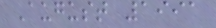August 1991
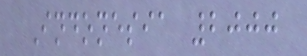Indonesia 2000
